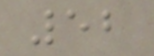52
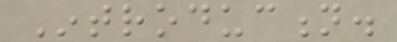Introduction.
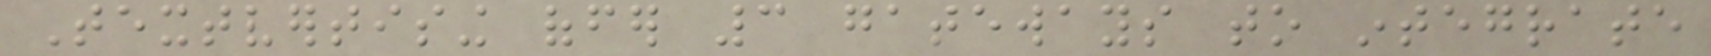Textvertising offer 3 gateways to integrate
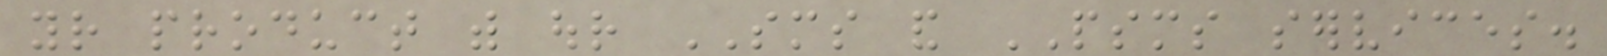your product with our SMS and PSMS services.
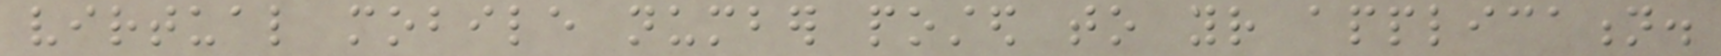virtual mobile number posted to your application.
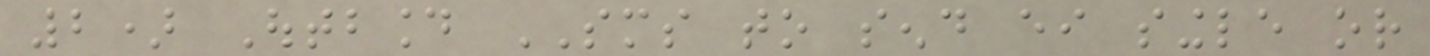2) Outbound SMS to send either single or
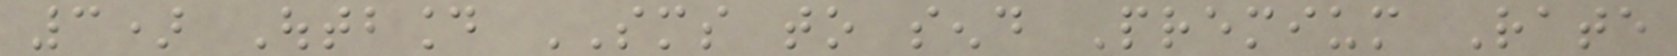3) Outbound SMS to send Premium Rate
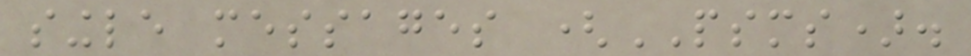single messages (PSMS).
